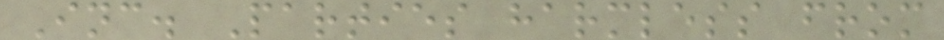Inc. Parties harmless from
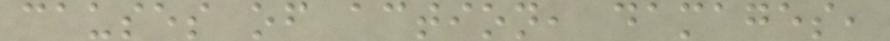causes of action, damages,
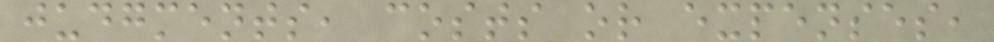judgments, costs or expenses,
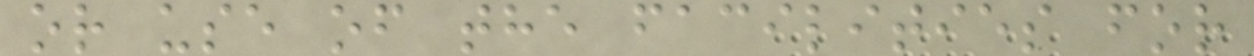or use of the facilities for
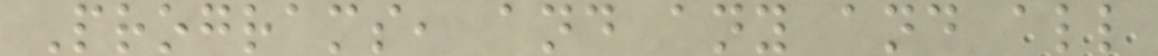Programs, and any and all
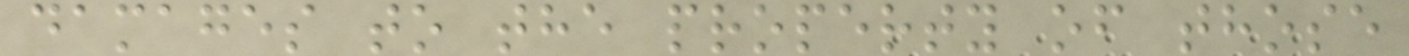damages to the property of those
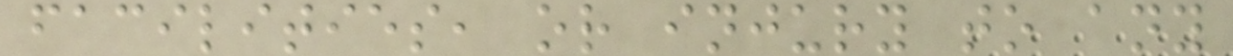facilities, or injury to any
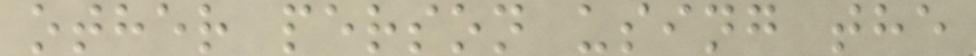other person using the
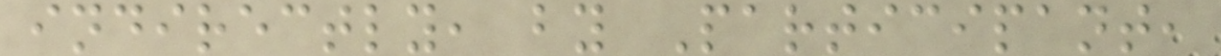indirectly, by Participant,
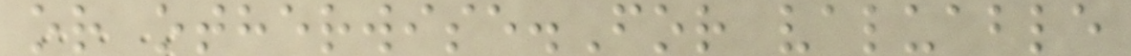or otherwise.For valuable
